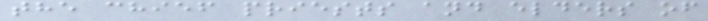the chief priests and elders of
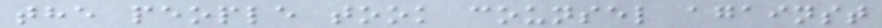the people took counsel against
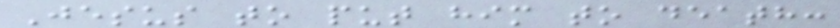Jesus to put him to death:
